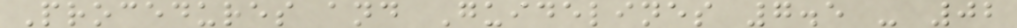Procedures and Guidelines 7.5 - 02
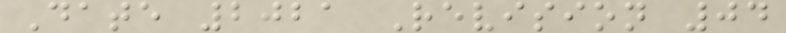Date 2021 Revision 04
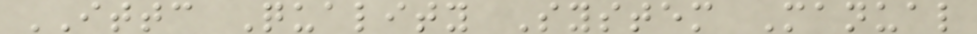ITTC Quality System Manual
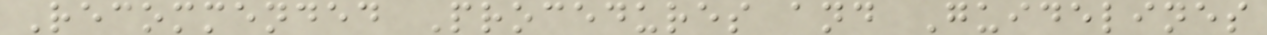Recommended Procedures and Guidelines
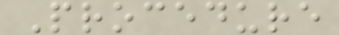Procedure
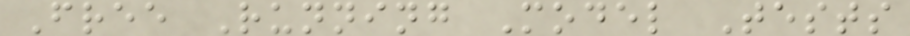Free Running Model Tests
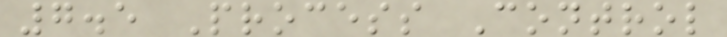7.5 Process Control
